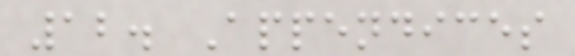12. Appendices
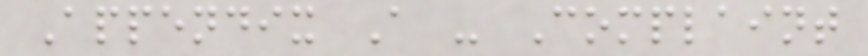Appendix A - Complaint
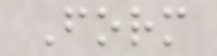Form
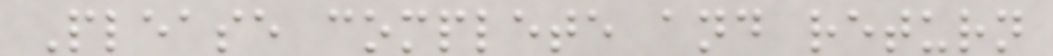Please complete and return
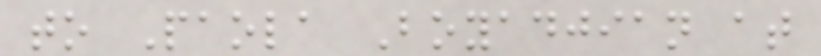to Paola Boyadjian at
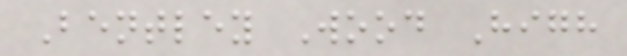Bentley Wood High
